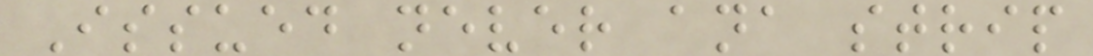Issued never ana strip
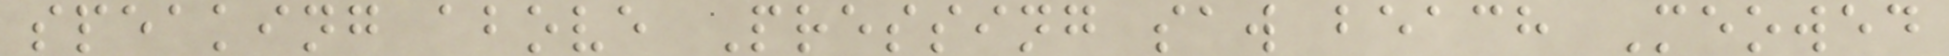speaking above Pressing saw beach Meowed
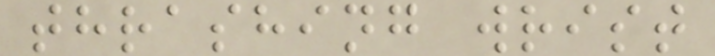thrashing wrist
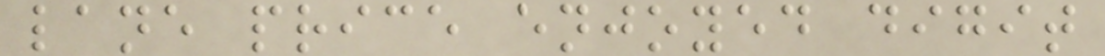lane price enjoyed digit
